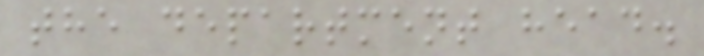the department head.
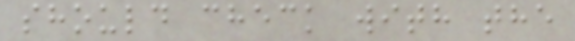should check with the
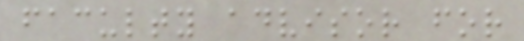faculty advisor for
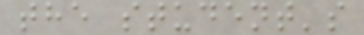the student's
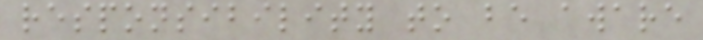responsibility to be aware
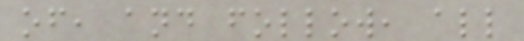of, and follow, all
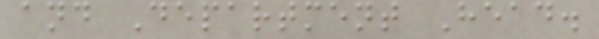and Department Head.
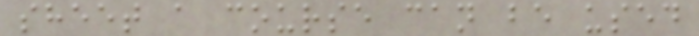sheet a course can be used
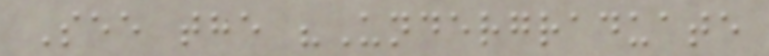See the "Undergraduate
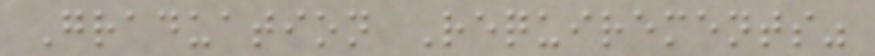Graduation Requirements"
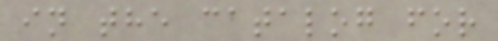in the catalog for
